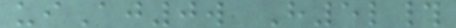uiAj0w H5l#
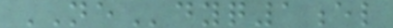NEdyq1el
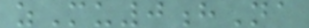zMu0hNa
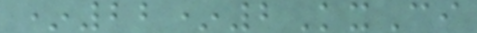*22*2KxCi
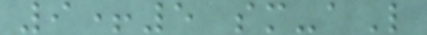9+5 sm-aL
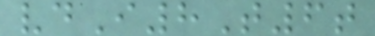vdI8T6t
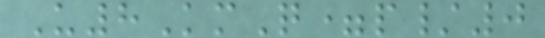U8KmQ=p/0
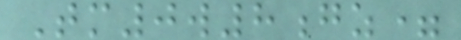Tm0w8gz=
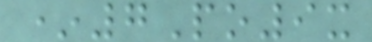*7Po9x
